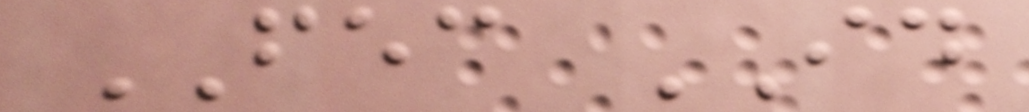FEC ID
